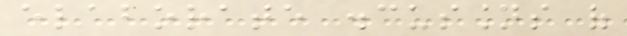elaborate discussions of
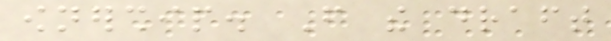ownership. From the draft
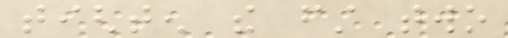tighten the first two
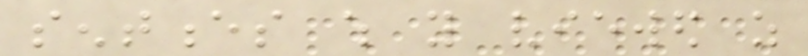sentences which you viewed as
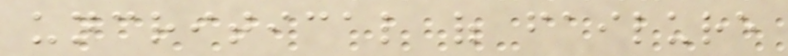uncritical of failure
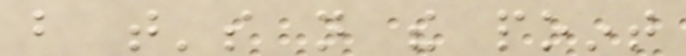but that's not the point
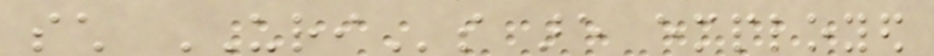such URIs are employed
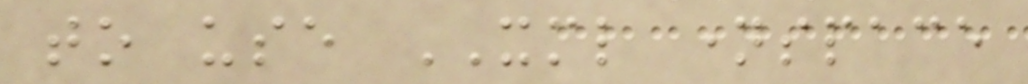to use XML namespace
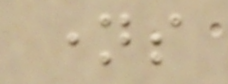names
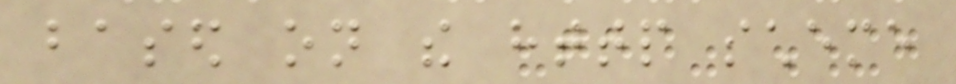based on the http scheme
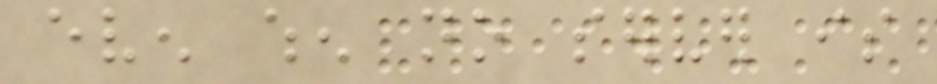even when no server is
